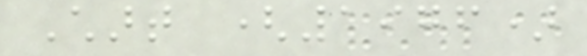Chart (1976)
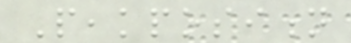Peakposition
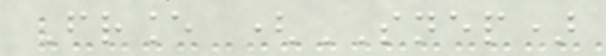France (SNEP)
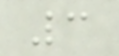3
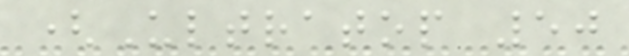(Ultratop 50
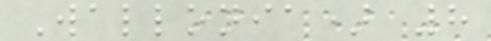Wallonia) 8
